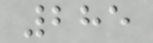285
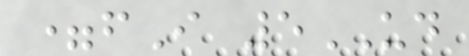=fI 5UD
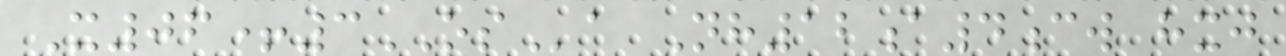X06+3OSa Nh12a4cw hxj
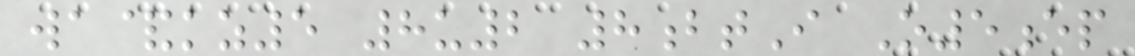wa&kz5 8u2 8btI O5ep
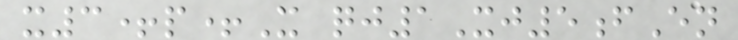x3+p+X qj1Xj5fEn
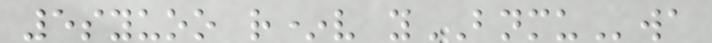5syuoo r*v yBNMUwa
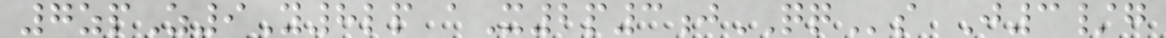7zpZ9Y8lp aX2p3jQQs J3/g
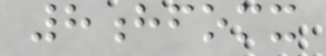8hfomx
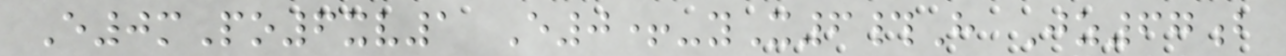E0mPo6xv1 E0+-yX6#H Jz67b
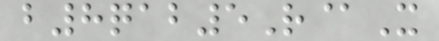b8qab5R@X
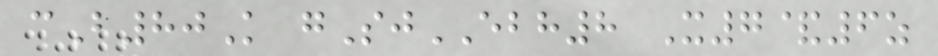cB80K gSjEBH8 X7&6z
